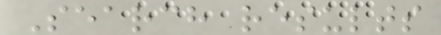Search results
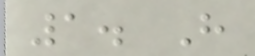1. H
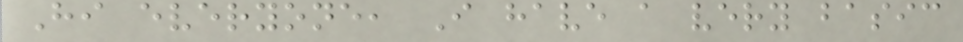Hi everyone, I have a very basic
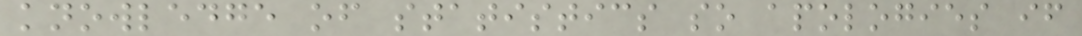knowledge of statistics so apologies if
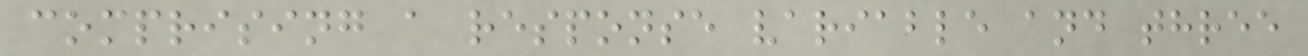comprising a response variable and three
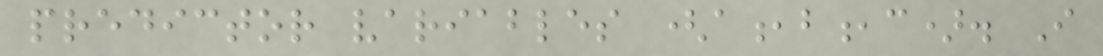predictor variables (a,b,c). I
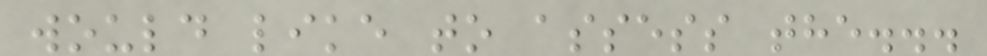would like to assess the...
